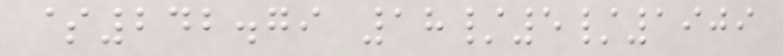$242.79 18/5/1909
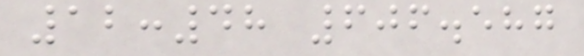12:48 606.587
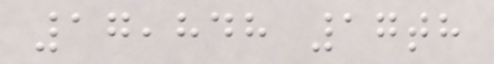17,848 17th
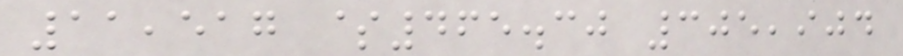11,517 $465.30 305,904
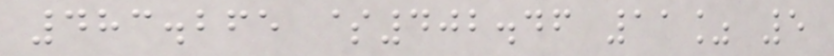483.265 $402.46 11% 5
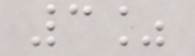3%
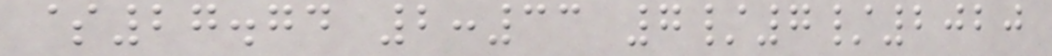$27.74 2:33 7/7/2020
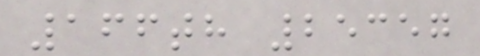166th 25357
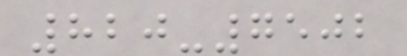820-7502
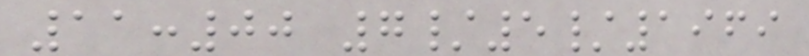11:00 7/5/1969
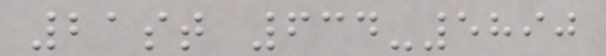21st 634-5890
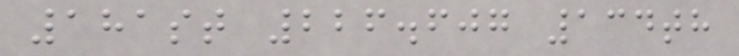181st 226.607 134th
